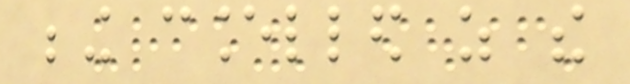being cancelled as the
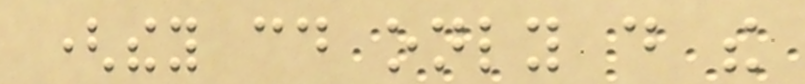(they could only do the
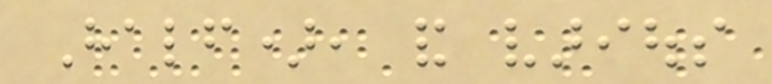Half), and various
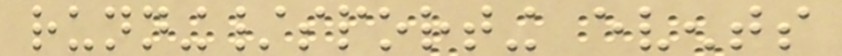running/sporting events
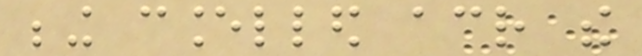being cancelled across the
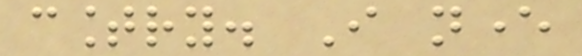country. I never
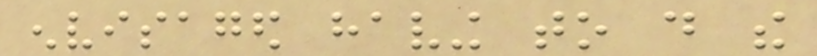envisaged having to do the
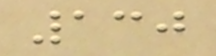130
